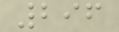296
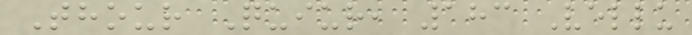Thour Quiur, 183 Vellu
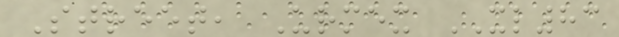Street, Urmex XL83
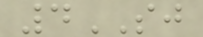4SJ
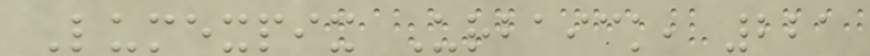Lumexpix Urbaick, 221
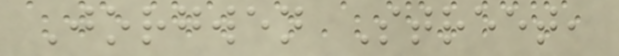Jorgwen Street,
